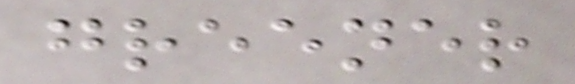greener
